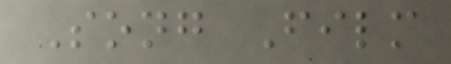Song Film
